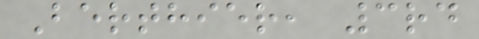Berthier, 3rd
